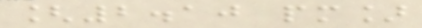[2.10 pm]
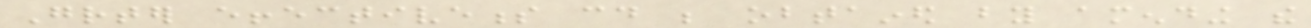Greater effectiveness could be obtained by amending the
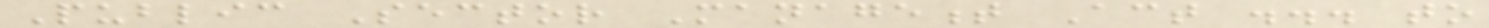Public Sector Management Act ... to
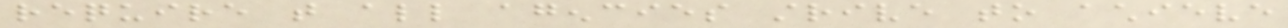require that all agencies strive to achieve
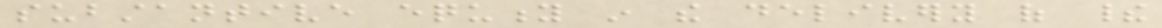substantive equity in the delivery of their
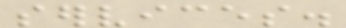services.
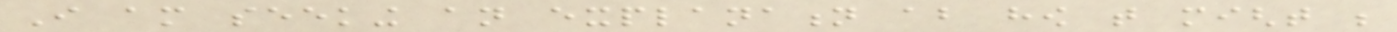I am seeking an explanation about how that might be
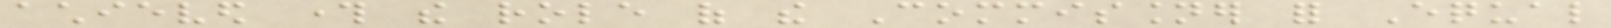achieved through the role of the Commissioner for Equal
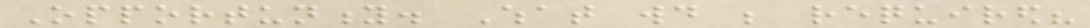Opportunity. What would be required?
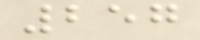257
